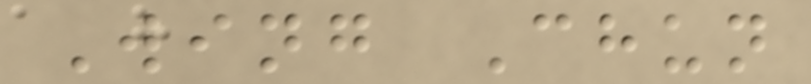Wing Chun
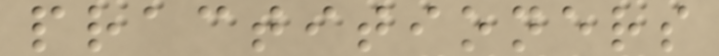practitioners
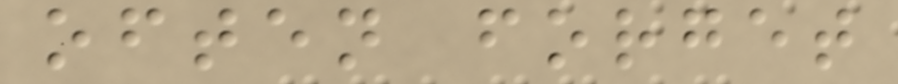often forget
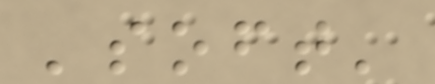'soft'
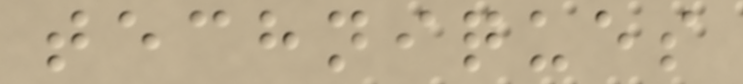techniques
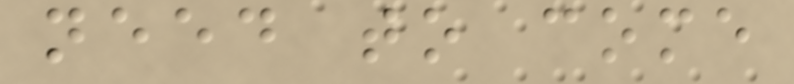need to come
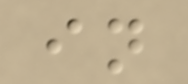in
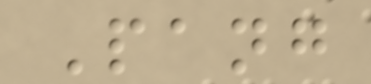Pang
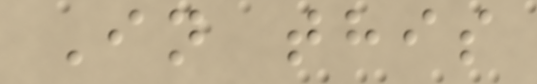In this
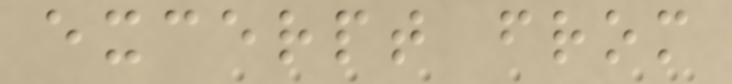excerpt from
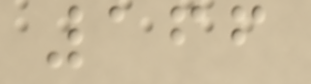166
